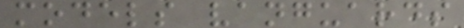models vanguards
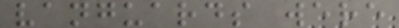vanguards were
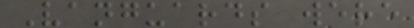Vanguards were
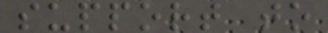support to
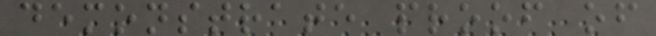demonstrate proof of
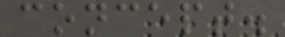concept.
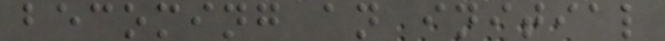becoming an initial
